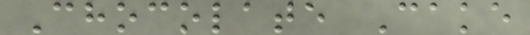Chocolate Cake
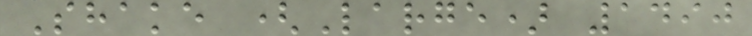Shake (Large) 1490
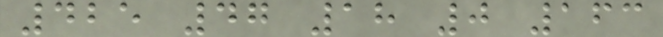425 47 18 0 163
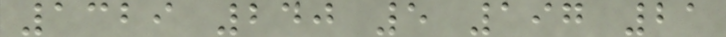1329 240 5 197 21
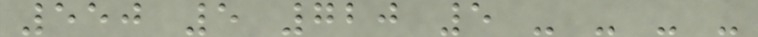550 5 720 5 - - - -
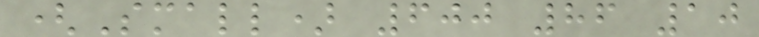(Small) 600 86 10
